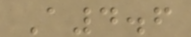A4.6
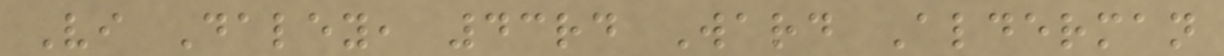Vi Daley, 43rd Ward Alderman
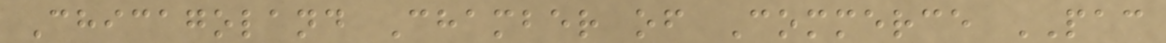Chicagoland Chamber of Commerce PAC
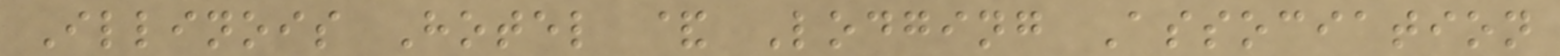Illinois Hotel & Lodging Association
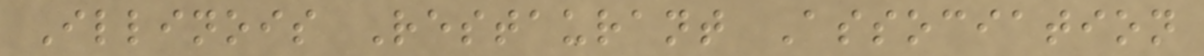Illinois Restaurant Association
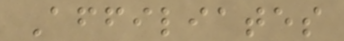Affiliates
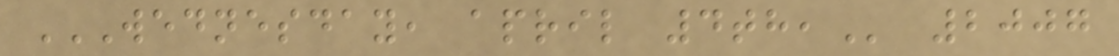WEDNESDAY, APRIL 4TH, 2007
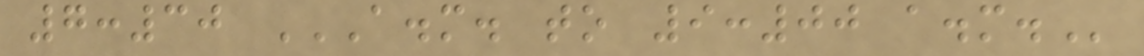7:30 A.M. TO 9:00 A.M.
